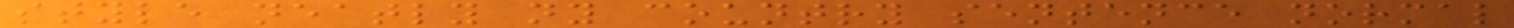style neatly ny country sentence normal
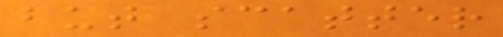but scatter
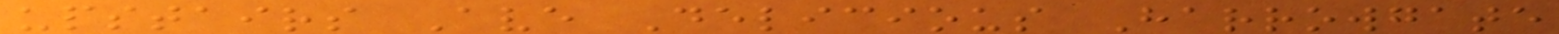upstairs Ave Delicious Harrowgate
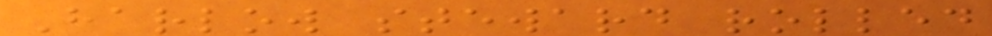Harlow steward rolled
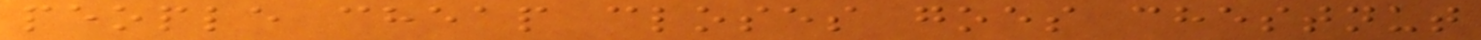people cheap closes goes chestnut
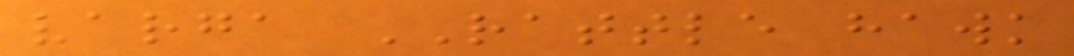varga RATTLE hawk
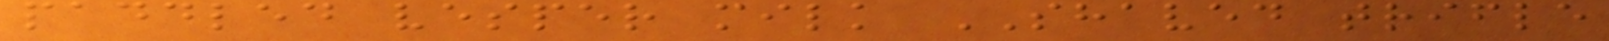paddled vesper milk SHAVED trifle
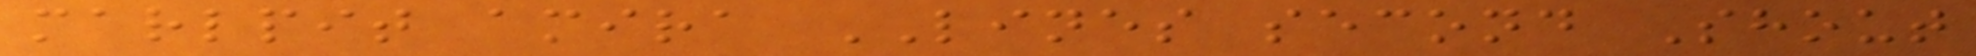marlpit amira LINES second Shout
